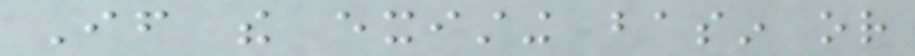If the existing basin or
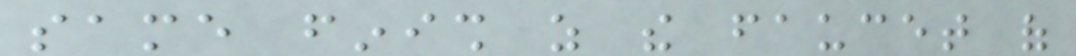same finish as the faucet of
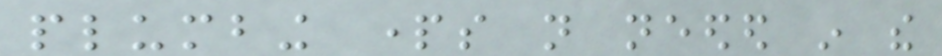plumbing parts not needed in the
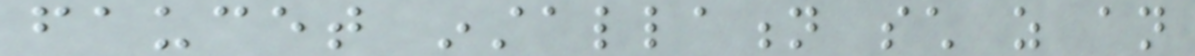faucet installation such as an
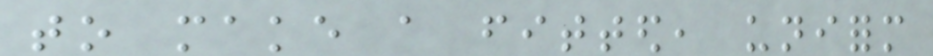to make a fitted, uniform
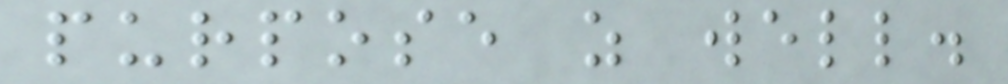purpose as well.
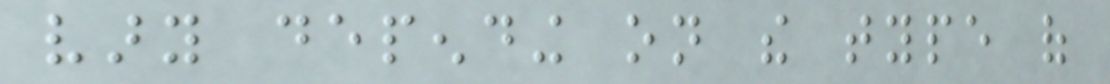vary depending on the type of
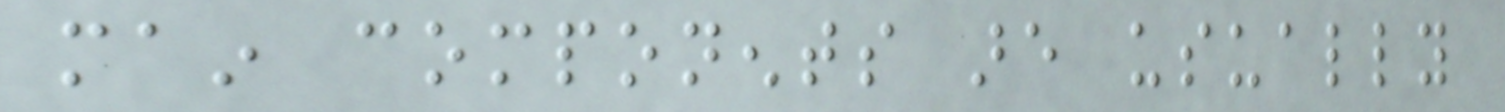main components are usually
